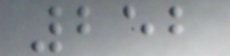252
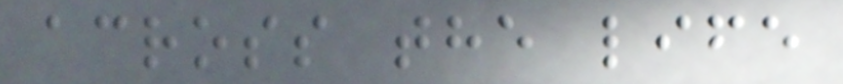across the life
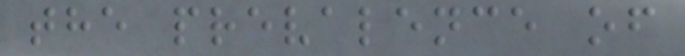the prevalence of
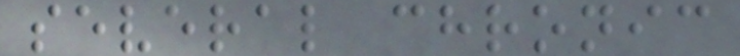several chronic
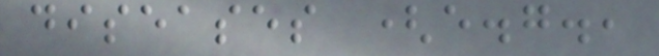diseases (e.g.,
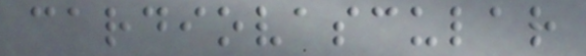cardiovascular
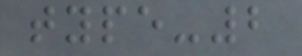type-2
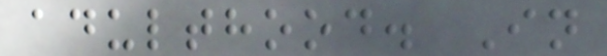adulthood. In
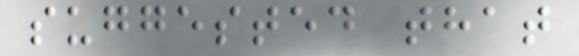suggested that
